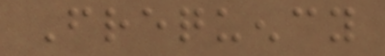Frequency
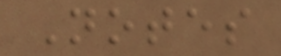Notes
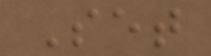Set
